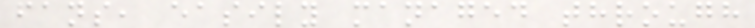fans, easily managed through
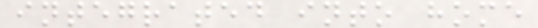integrated into home
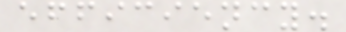efficiency.
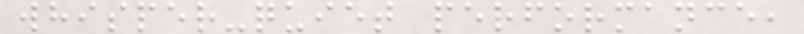whisper-quiet performance,
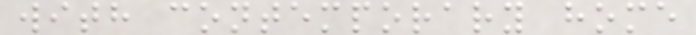with contemporary home
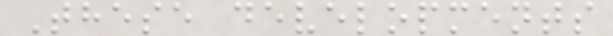These developments
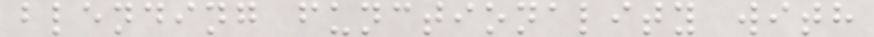blending functionality with
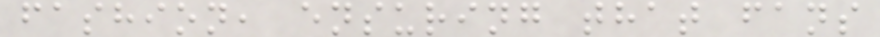fashion, ensuring that fans
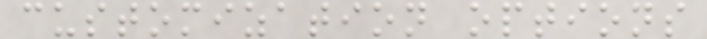customization options
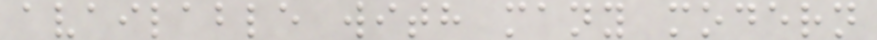available with many modern
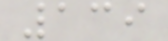139
